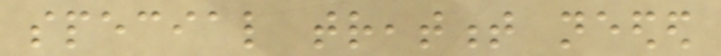special treatment needed
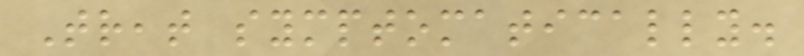Treat symptomatically.
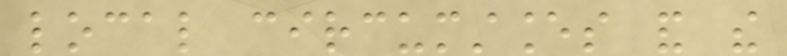local circumstances and the
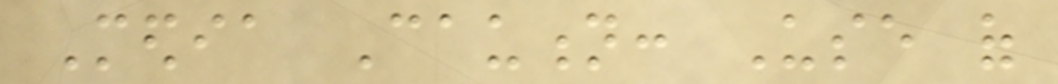Media Caution: Use of
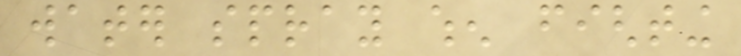water spray when fighting
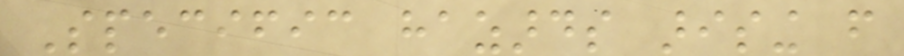Specific hazards arising from
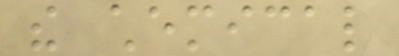the chemical
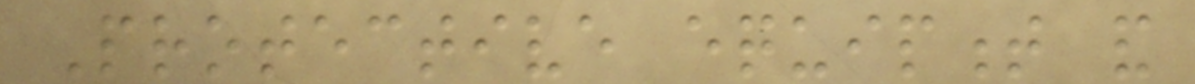Protective equipment and
